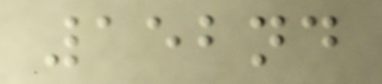152nd
